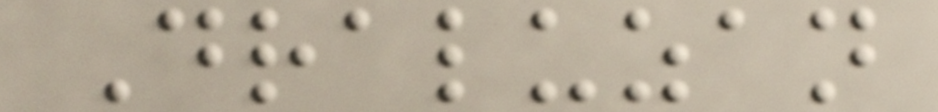Draluzan
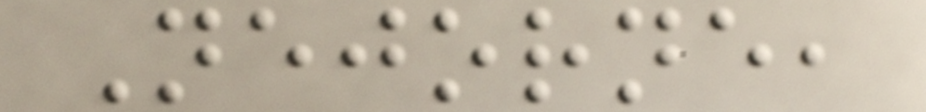Nejorne,
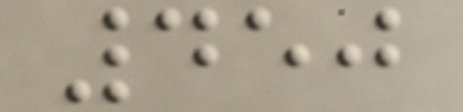450
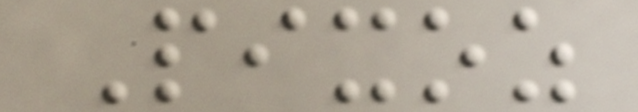Pixoz
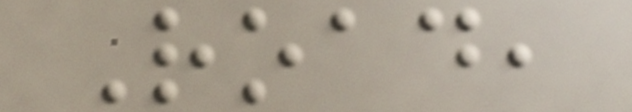Road,
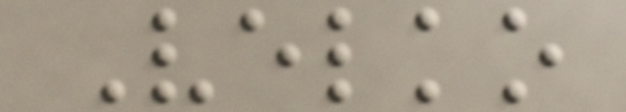Velko
